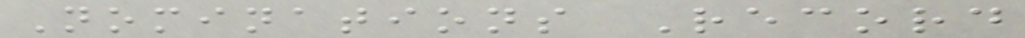Nominations Record
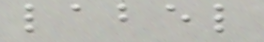label
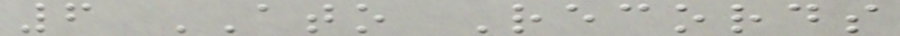6 ATO Records
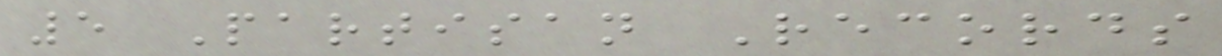5 Partisan Records
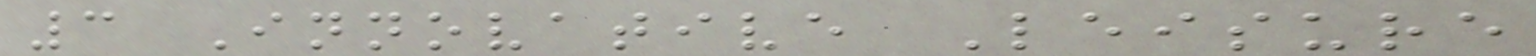3 Innovative Leisure
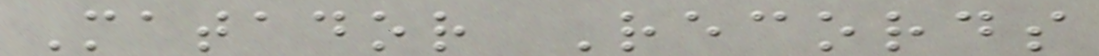Matador Records
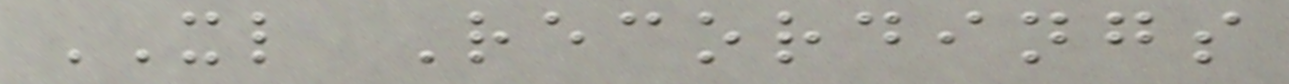XL Recordings
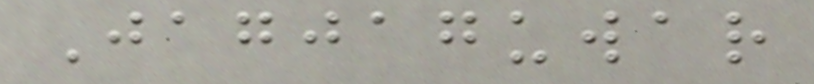Jagjaguwar
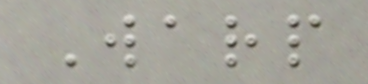Warp
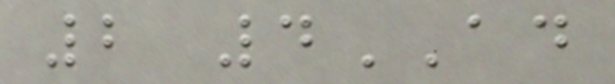2 4AD
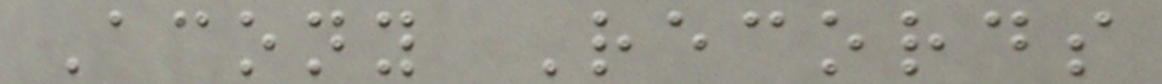Acony Records
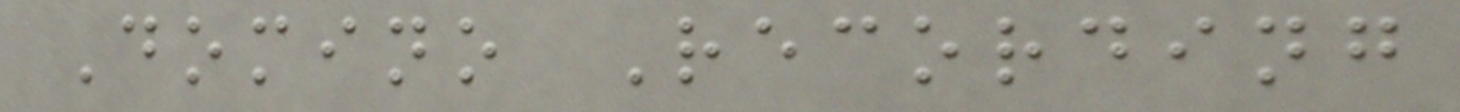Domino Recording
